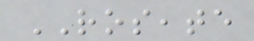ROSEATE
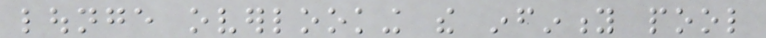lounge overlooking the infinity pool
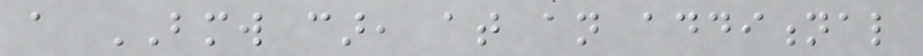a BMW car, at an additional
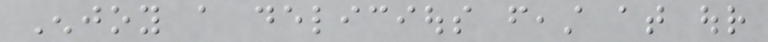Enjoy a delicious feast at our
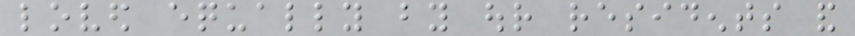loved equally by our residents and
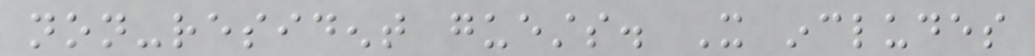non-resident guests. It includes
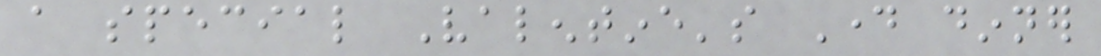a special Valentine's Day dinner
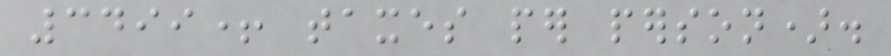3499+ taxes per person).
